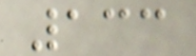133
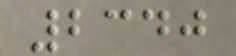2340
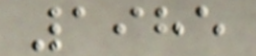1985
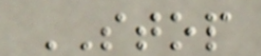STOP
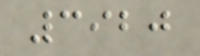3920
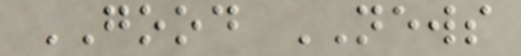GOOD NEWS
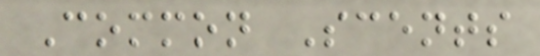Common Scents
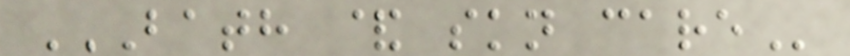BATH & SKN CARE
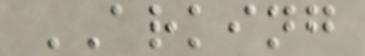ARKING
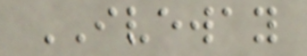IVEWAY
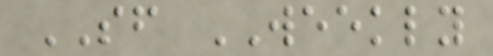SF WEEKLY
